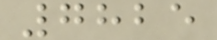7825
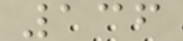136
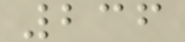236
